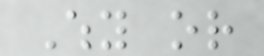Why or
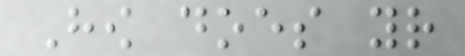How does your
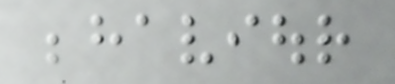behaviour
